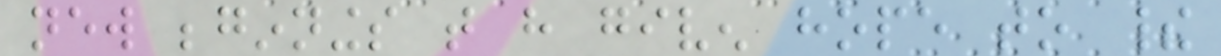new beginnings that have given hope to their
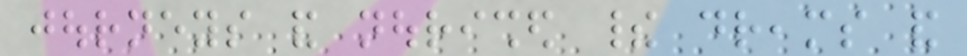journeys and nourished their dreams and
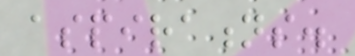aspirations.
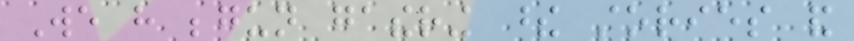We have begun gathering these stories and
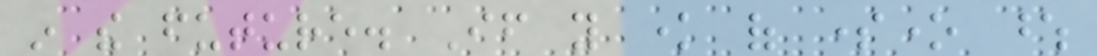in the future. If you know of someone whose
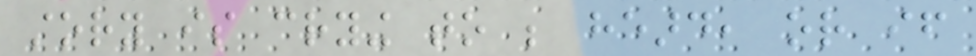story is crying to be heard, or if
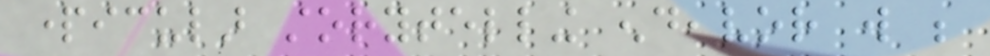particular storytelling endeavor will be
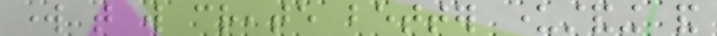work that will create better understanding and
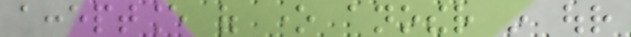acceptance of one another in our
